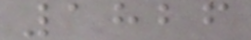1826
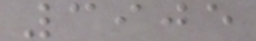3905
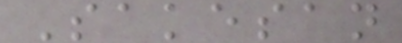Sakesan
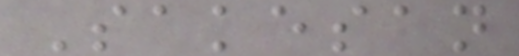Sakesan
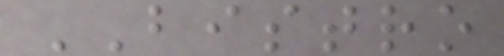BISTRO
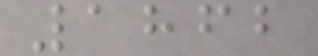1862
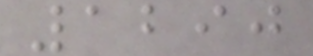1290
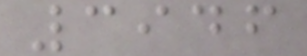3946
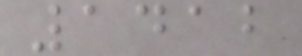1412
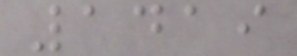1419
